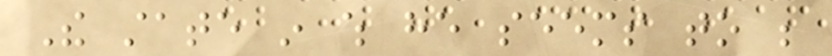The state in which he seems to be
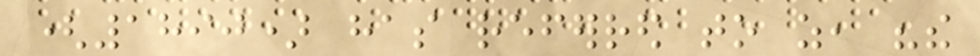(1890) has referred to as, "the
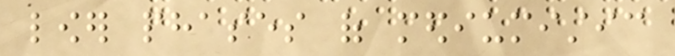lower phases of mediumistic
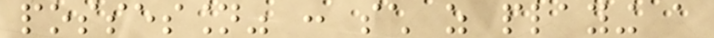possession" : such as playing a
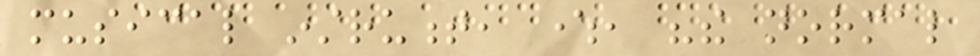musical instrument, where, "the normal
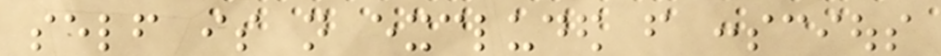self is not excluded from conscious
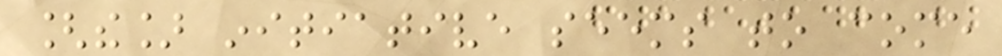[the] initiative seems to come
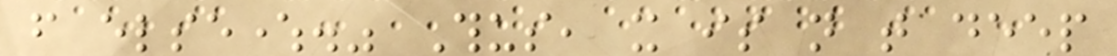from elsewhere." Thus, it is not that deep
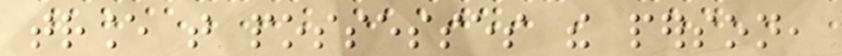trance that possesses the person,
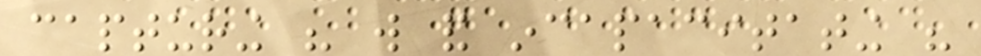capturing his will and incapacitating his
